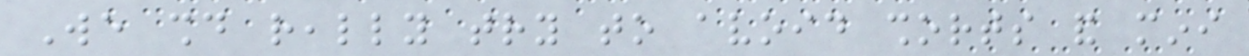We should really try to avoid shorts and mini
